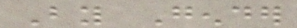By Gender
